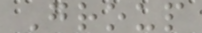Group
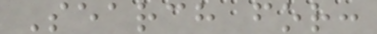Search for:
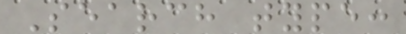Search type:
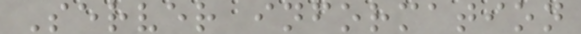Server information
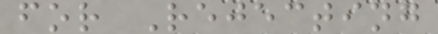for Rejecting
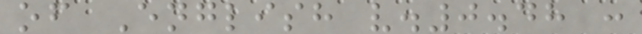of English v.0.48 :
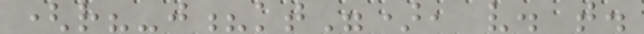(r?-j?kt"), v. t.
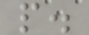p.
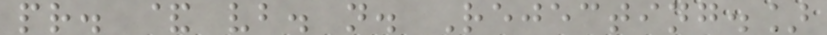pr. & vb. n. Rejecting.]
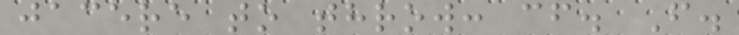jacere to throw: cf. F.
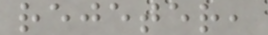rejeter,
